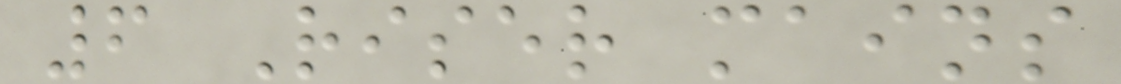6 Riser mains
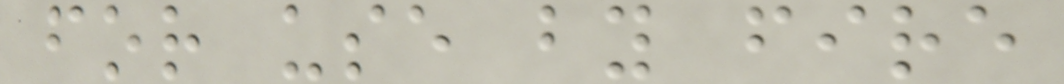for use by fire
